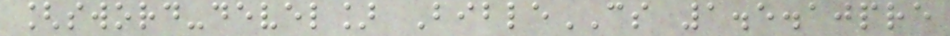[sword-devel] BibleCS 1.5.10pre
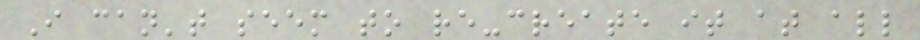I can't seem to re-create it at all
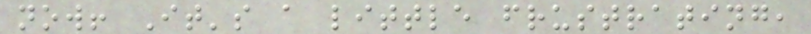now! It's a little frustrating,
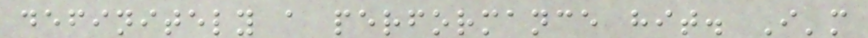definitely a performance hit. I'm
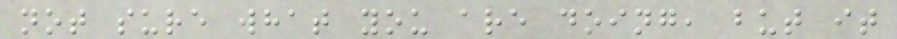not sure what you are doing, but it
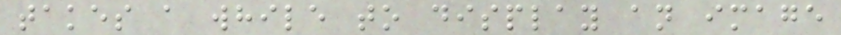takes a while to display an image
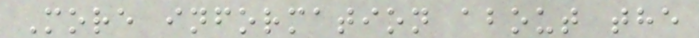More information about the
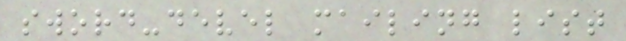sword-devel mailing list
